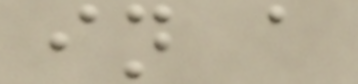in a
